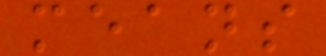means
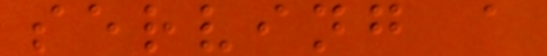serving a
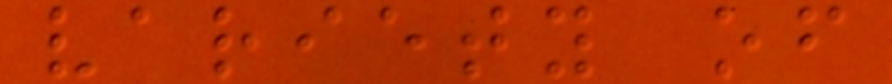variety of
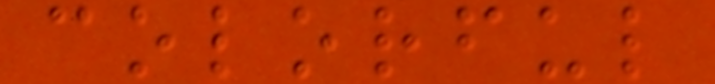colorful
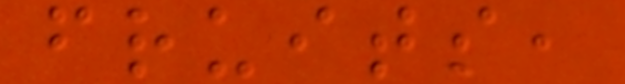fruits,
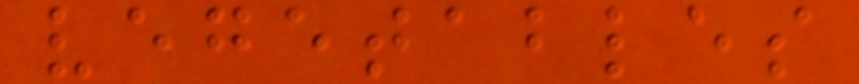vegetables
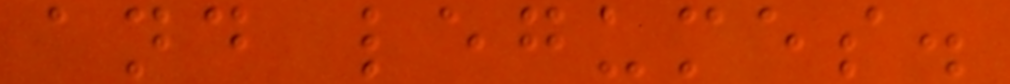and legumes.
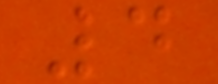4
